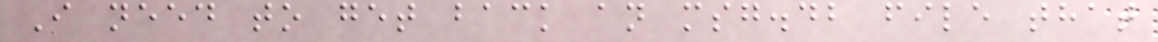I need to get back an msg.db file that
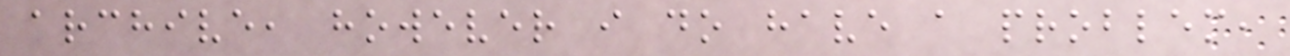archive, however i do have a problem,
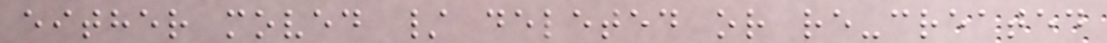either moved / deleted or re-created
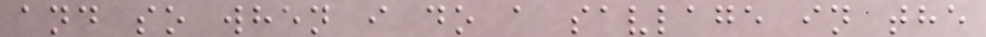and so when i do a savlage in the
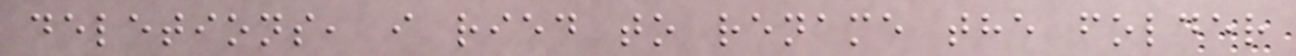deletions, i ried to rename the folder
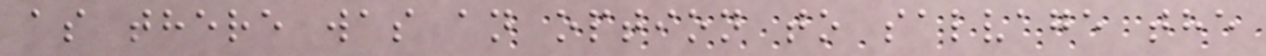as there was an option to salvage the
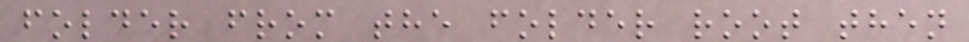folder from the folder root then
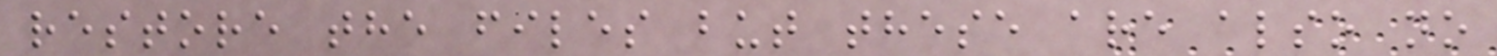restore the files but these are also no
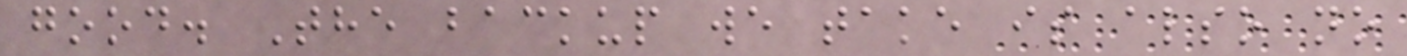good. The backup we take is also no
